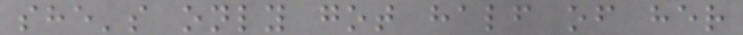she's only got half of her
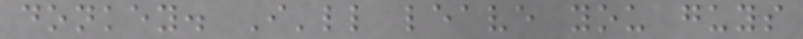donkey. I'll leave you guys
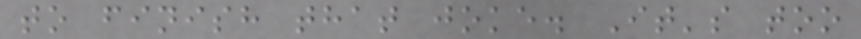to finish that joke. It's too
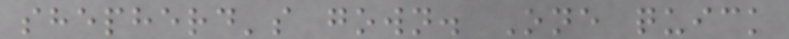shepherd's gown. One quick
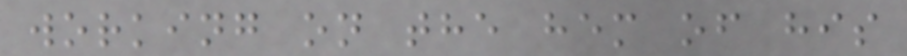working on the hem of his
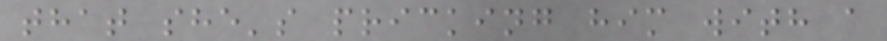that she's pricking him with a
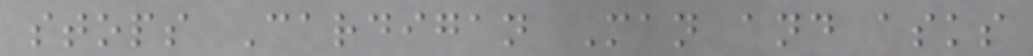stops Cardigan Man and asks
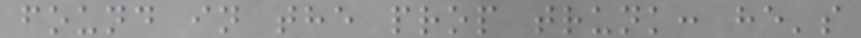found in the prop trunk: he's
